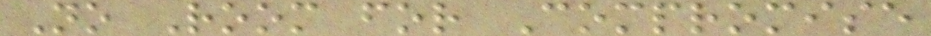No Room for Compromise
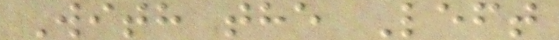With the Left
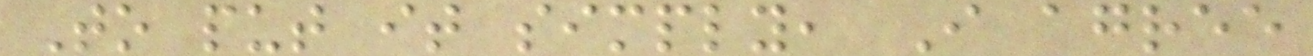To put it simply, I agree
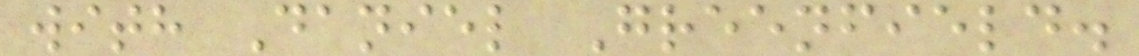with Daniel Greenfield.
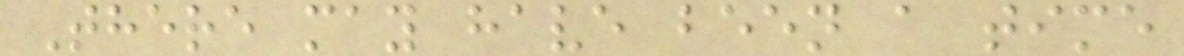There may have been a time
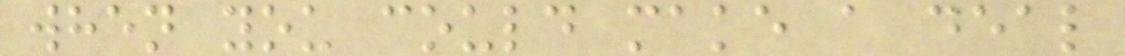when you could make a deal
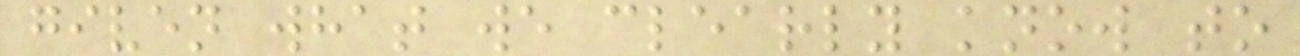given what we clearly know to
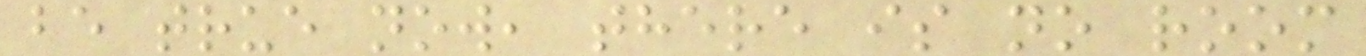be true now, there is no room
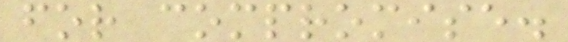for compromise.
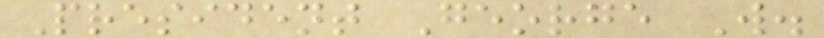President George W.
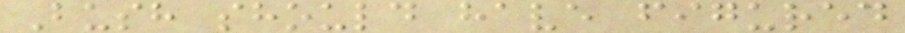Bush should have figured
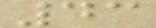43
